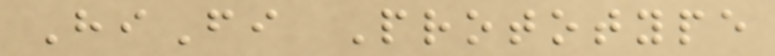HiFi Prototype
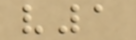v1
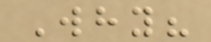Why?
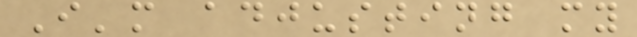I'm adjusting my
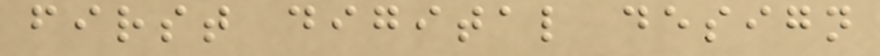first digital design
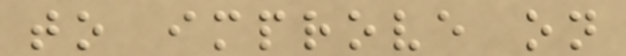to improve on
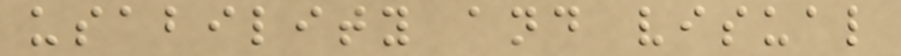usability and visual
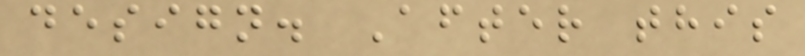design. After this
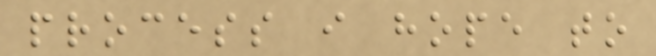process i hope to
